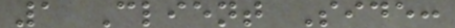1 Client Side:
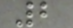2
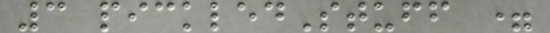3 pickledStuff =
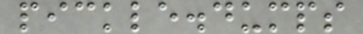pickle.dumps
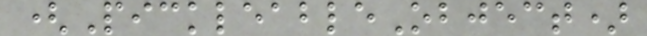(PickleableObject)
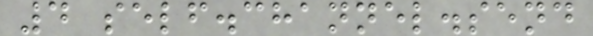4 self.channel.send
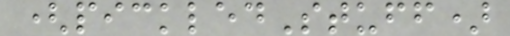(pickledStuff)
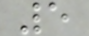5
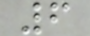6
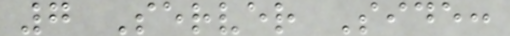7 Server Side:
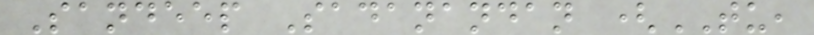Sandeep Sadanandan (TU,
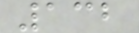132
